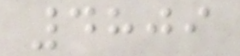4809
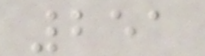251
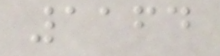1164
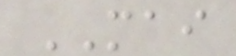MAI
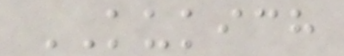KUKICH
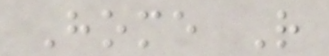Home R
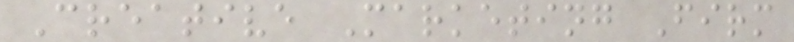Creative Marketing Firm
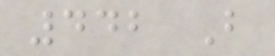442 B
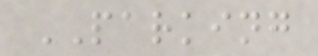PARKING
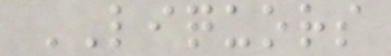LIQUORS
